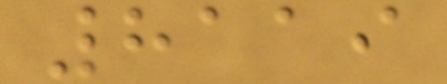8119
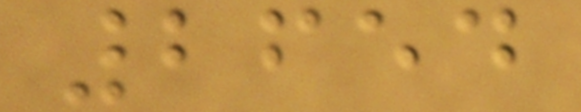2654
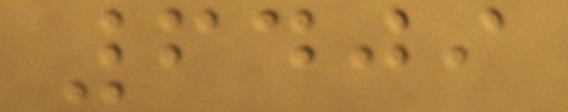6409
